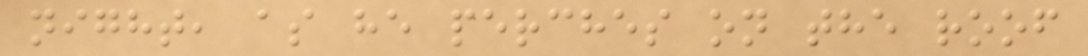night, as he perches on the roof
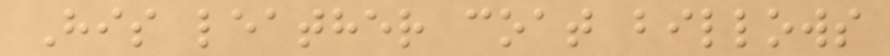His leather coat billows
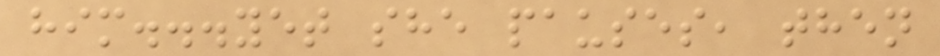him...yet she pauses, then
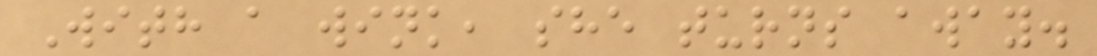With a wink, she turns away.
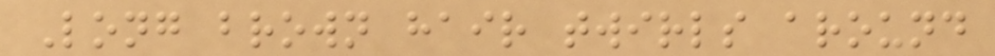Long brown hair twirls around
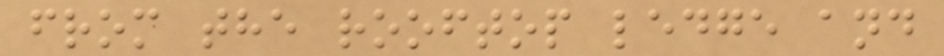from the rooftop ledge and
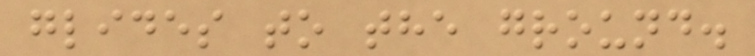glides to the ground.
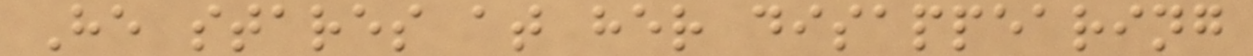He stares at her disappearing
